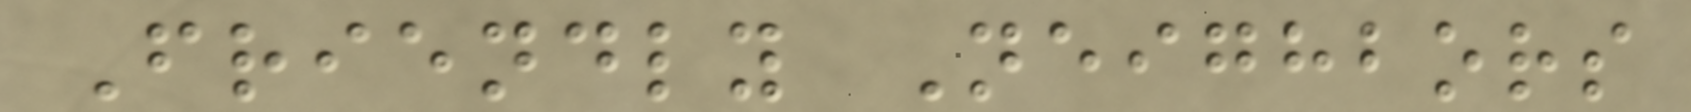Friendly Neighbors
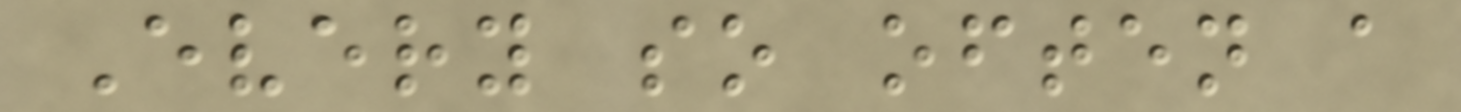Every so often a
